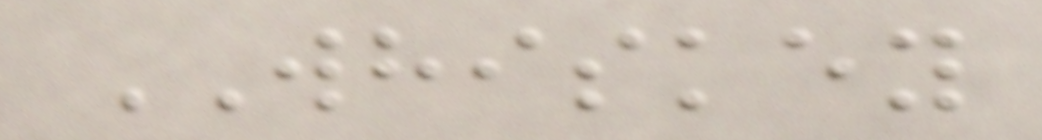WHISKEY
